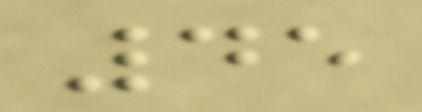45
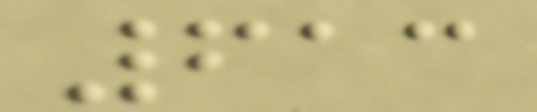613
